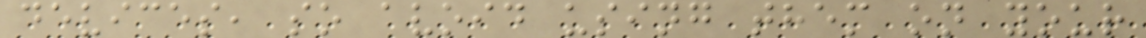devices, so avoid using them on your
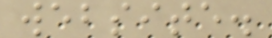website.
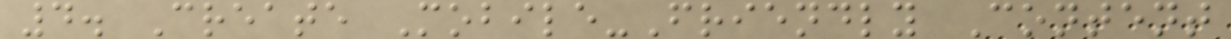4. Create Mobile-Friendly Content
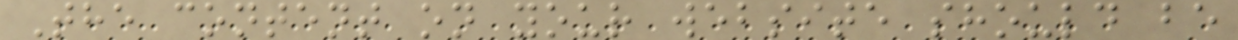The content on your website should be
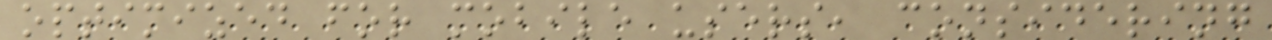optimized for mobile users, considering
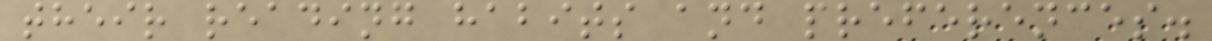their reading habits and preferences.
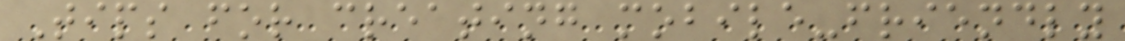Tips for creating mobile-friendly
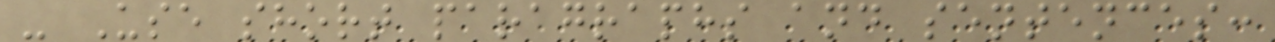- Use short paragraphs and sentences:
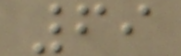69
